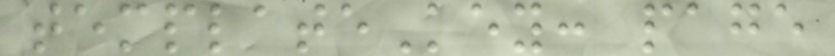templateKey: page
